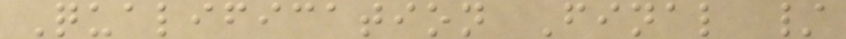Qualification Final /
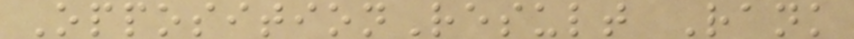OppositionResult Rank
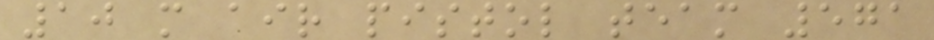10 m air pistol team 571
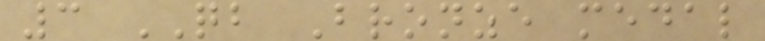3 QB Bronze medal
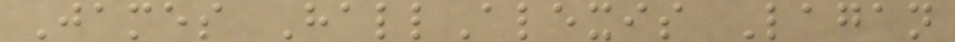James HallAlexis Lagan
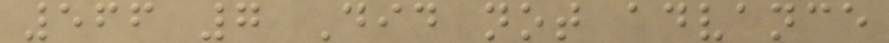566 7 Did not advance
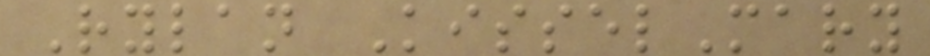Rylan KisselMary
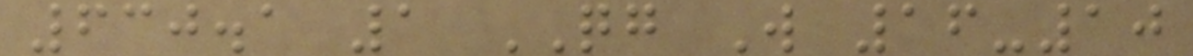630.1 1 QG W 16-10
